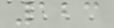123
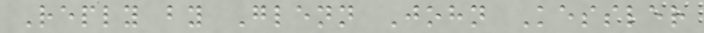Reply by Glenn John Kessler
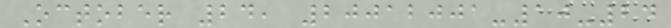October 24, 20012001-10-24
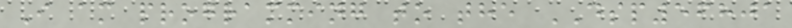I am programming to the DSP56801
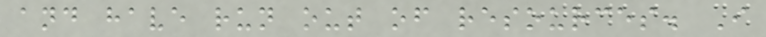and have run out of resources. I
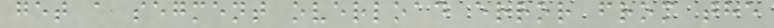get a segment overload error from the
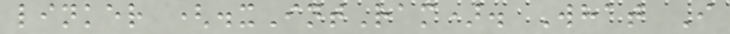linker (.xIntRam). What I
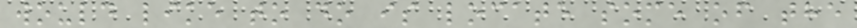would like to do is locate some of the
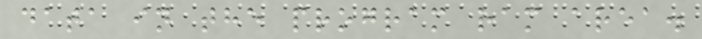data in the program ram area.
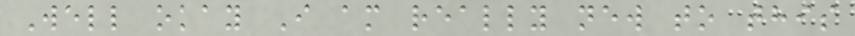Well okay I am really new to this
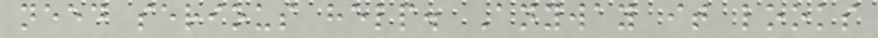need serious help. Anyway it looks
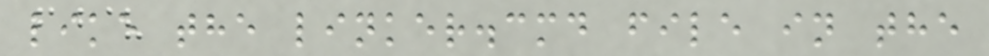like the linker.cmd file in the
